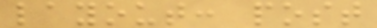layout: post
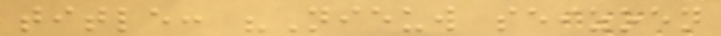title: "Nieuw seizoen
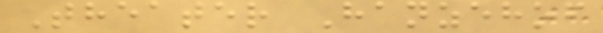Theater Hanzehof
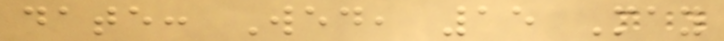date: Wed, 15 May
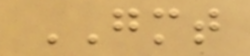GMT
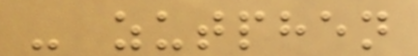- zutphen
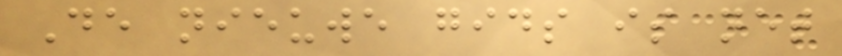De nieuwe gids is net
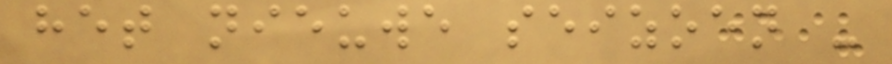het nieuwe seizoen -
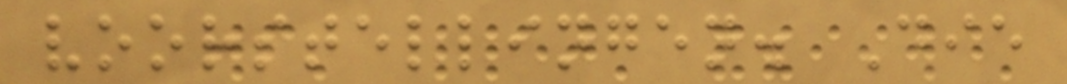voorstellingen. Die
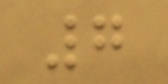7
